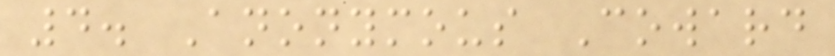4. Anonymous Coward
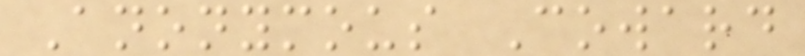Anonymous Coward
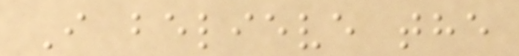I believe the
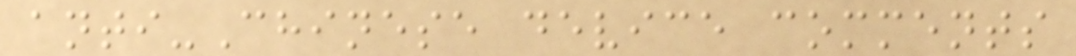anti-Chinese device comments
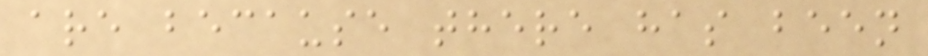are because there has been
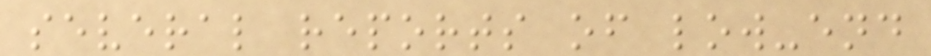several reports of low-end
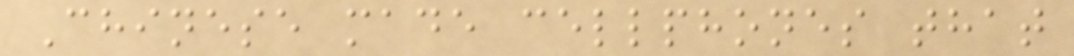Chinese made cellphones that
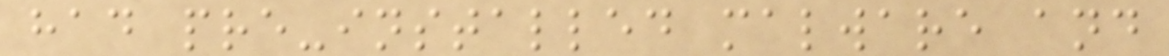had pre-installed malware and
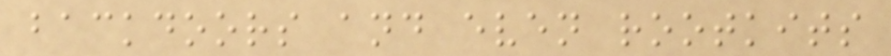backdoors and even rootkits
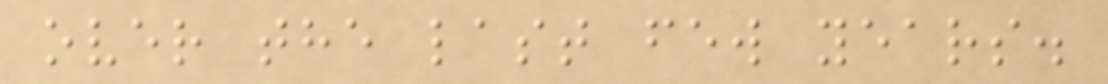over the last few years.
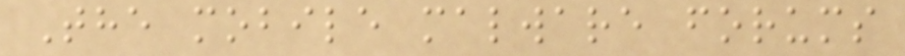The mobile malware forums
